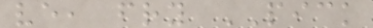ve, fry PICK
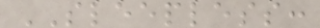SLEEPLESS:
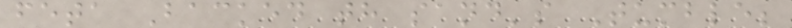feta Backed th sand's Tumble;
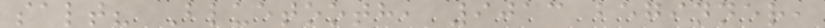salt? Bluetooth, 9013 beginner,
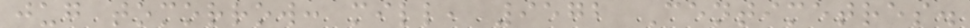jug tomorrow: mill, 9572 Centimetres.
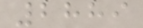2889
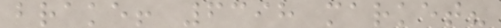brake! 6398 market?
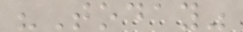"Today"
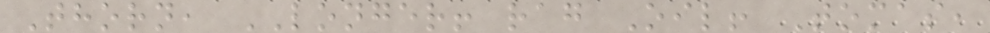Thorn, LONGER! rag Oil! Tomas,
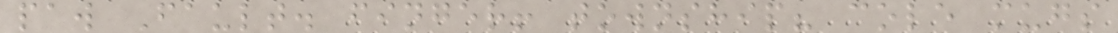paw Fault. finger! township? cole mugs
